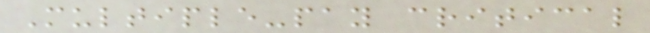Multiple-pay critical
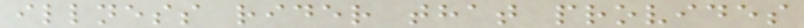illness rider that provides
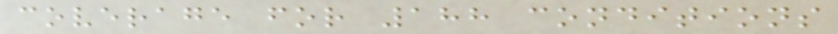coverage for 188 conditions
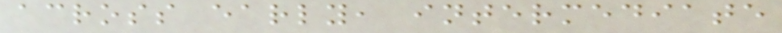across early, intermediate
